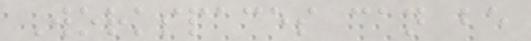Workspaces can be
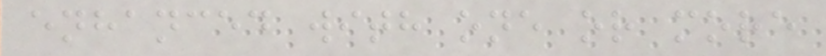enhanced with one or more
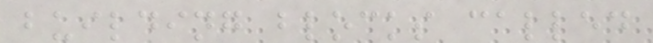building blocks called
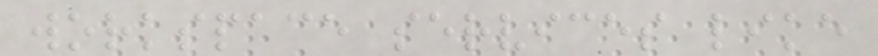workspace services like
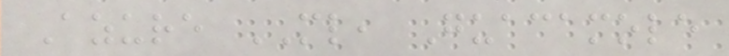Azure ML, Guacamole
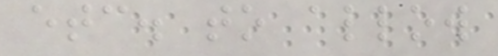etc. to allow
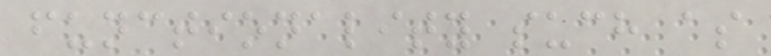functionality such as
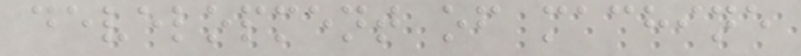development of machine
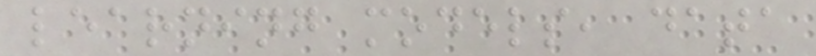learning models, data
